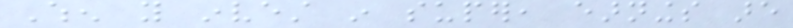When you invest in super, earnings are
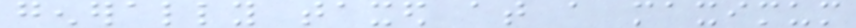generally taxed at a maximum
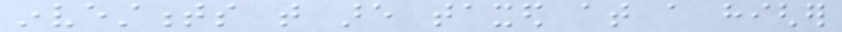investments that are taxed at a higher
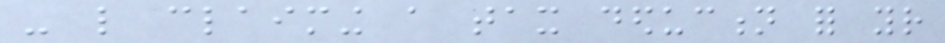- like claiming a tax deduction for your
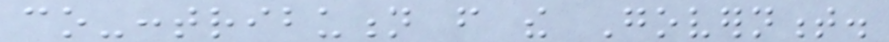co-contribution from the Government.
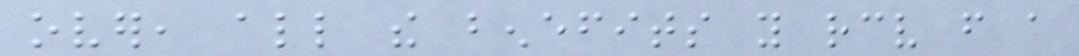over, all the benefits you receive from a
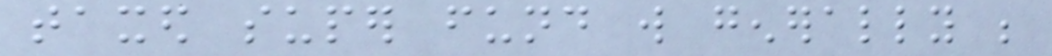taxed super fund will generally be
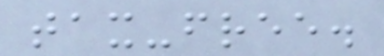tax-free.
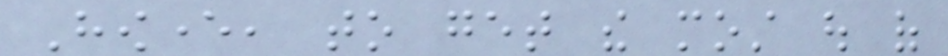However, to get the most out of
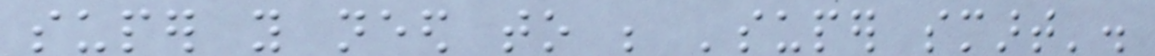super you need to be 'super smart'.
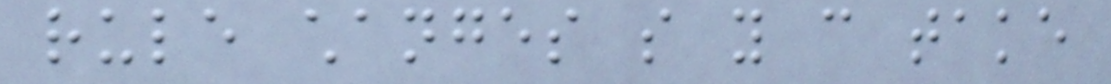rule changes so you can take
